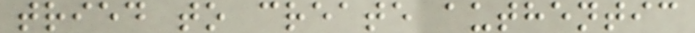tried to create authentic
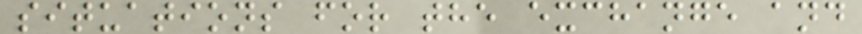situations for the exchange and
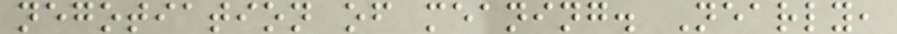negotiation of meaning. Nearly,
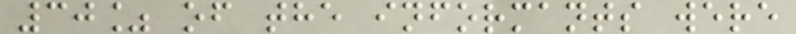30% of the informants were
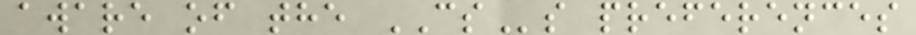aware of the CSs preferences
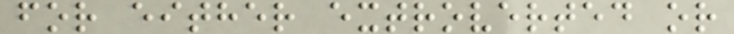for either extroverted or
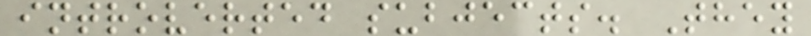introverted subjects. They
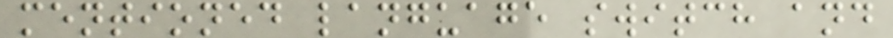mentioned language switch and
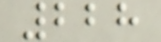228
